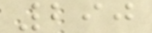290
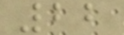22
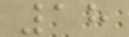18
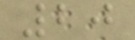20
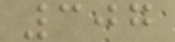307
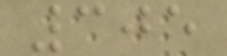305
